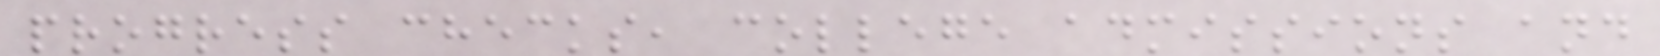progress checks, college admissions and
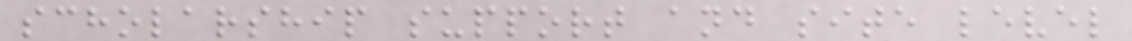scholarship support and site level
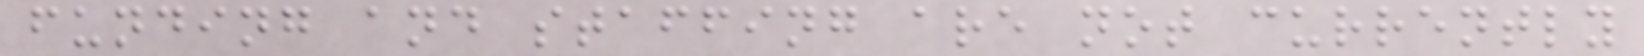funding and staffing are not currently
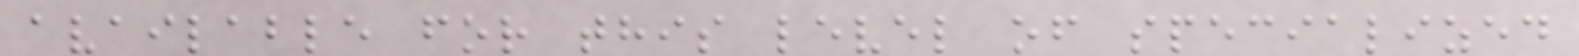available for this level of specialized
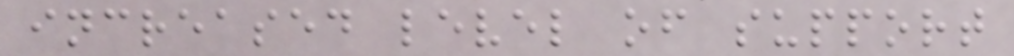increased level of support
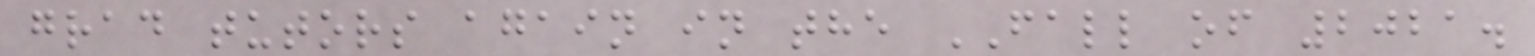grad tutors again in the FALL of 2021.
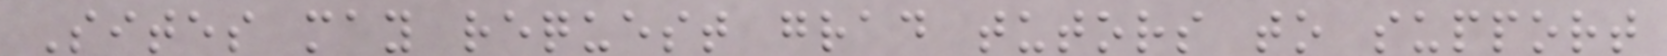Sites may request grad tutors to support
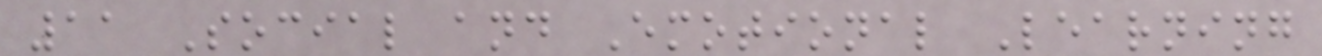11 Social and Emotional Learning
